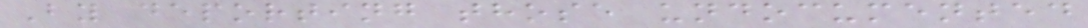By deporting those undocumented
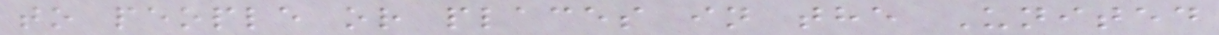to people or places in the United
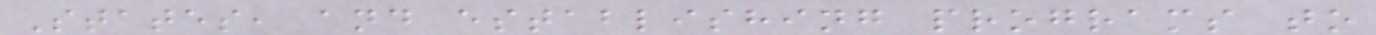States, and establishing programs to
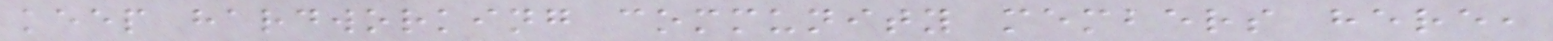keep hardworking community members here,
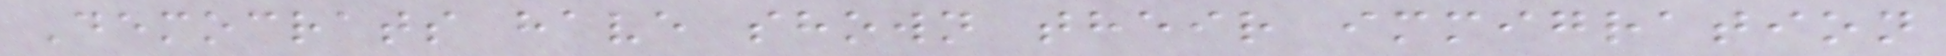Democrats have shown their immigration
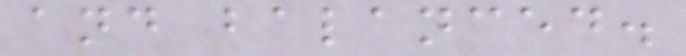and balanced.
